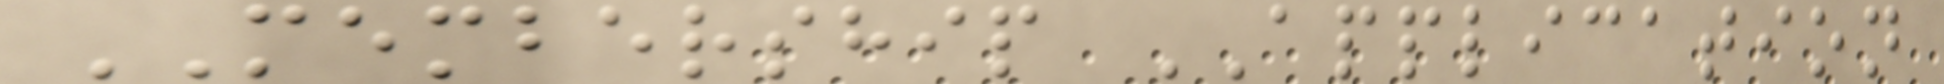MEMBERSHIP APPLICATION
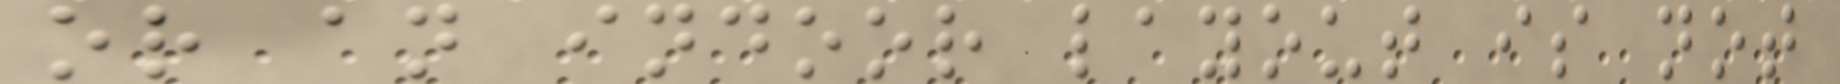or an indoor layout is not
